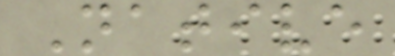Native
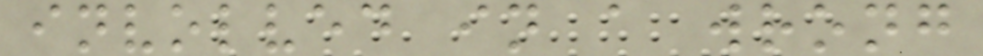involved in a wrong
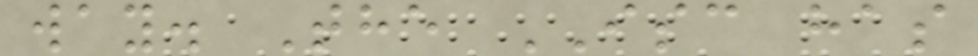way. The ISC has
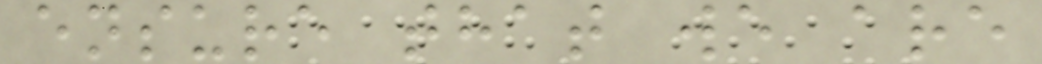ensure that we are
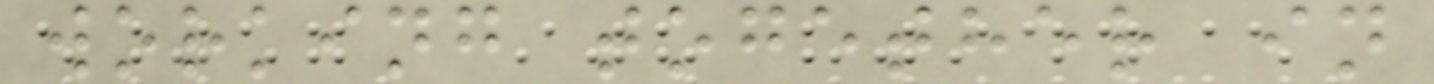working together in
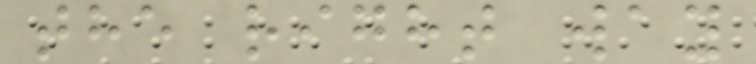the right way
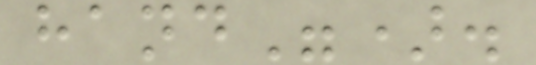hand").
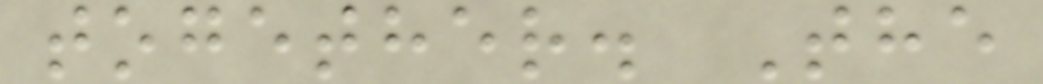together. The
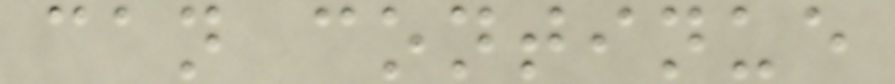can continue
